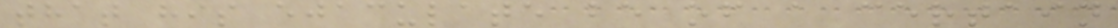that his ejaculate be of a certain
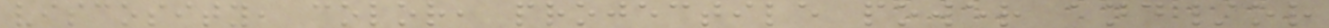viscosity, color, projectile power and/or
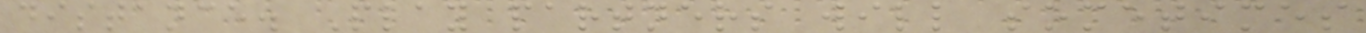distance. Play partners will sometimes
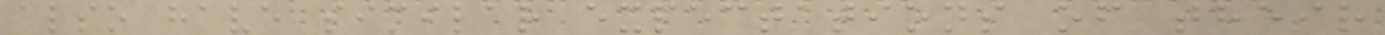also have similar expectations of their
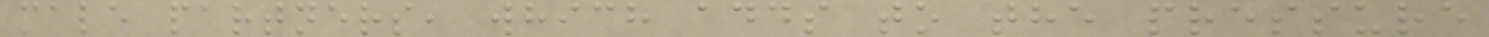male partners, which adds to the pressure
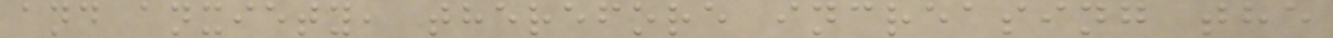and anxiety, therefore increasing the
